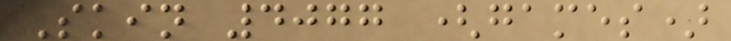Skin 4077 (games)
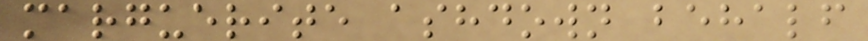marguerite ashdown behalf
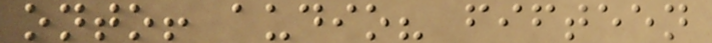onto! audio? fifteen
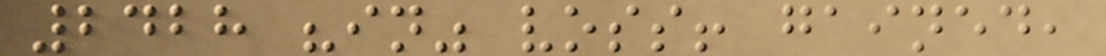2428 "in" voss! gained,
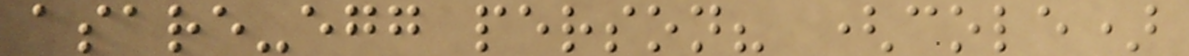asare-egg person? (cole)
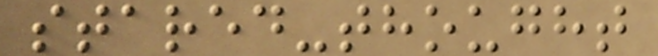stared-thought
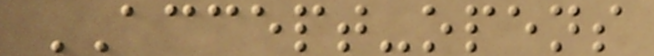ACCEPT-opens
